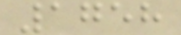1758
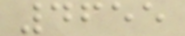4655
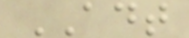ADT
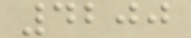4200
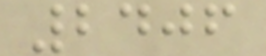2406
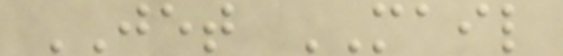JET MAIL
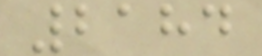2184
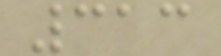313
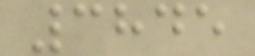3845
